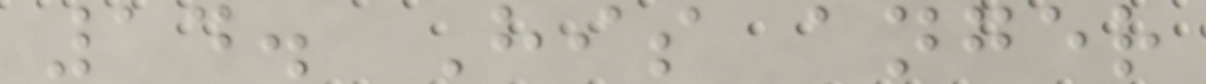14. His anger
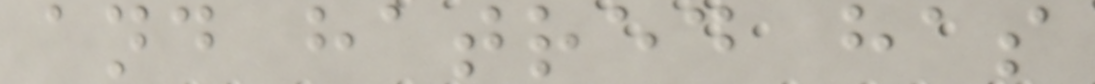and hatred has
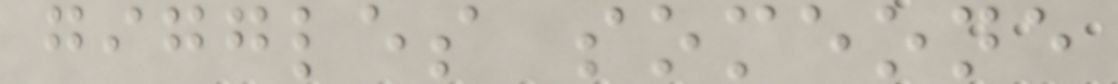giggles someone
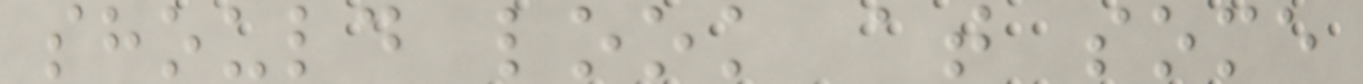should look at some
